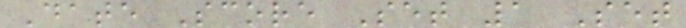Date Score Set 1 Set
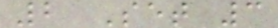2 Set 3
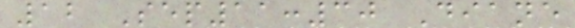12 Sep11:30 Diane
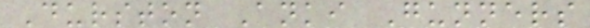Durston Anki Gunners
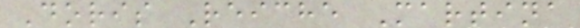Doris Reiche Martina
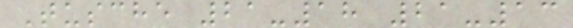Tusche 21-18 21-13
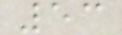53
